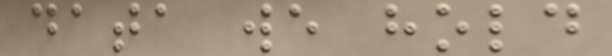data we hold
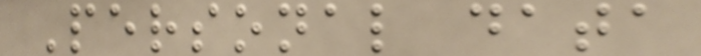Personal data
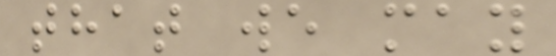that we may
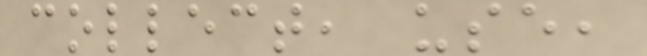collect, use,
